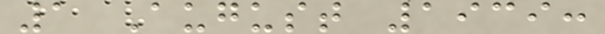1 August 1939:
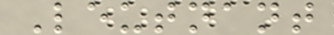Leutnant
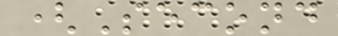(Second
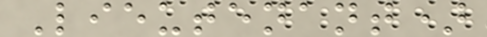Lieutenant)
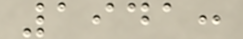1941:
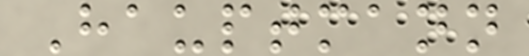Hauptmann
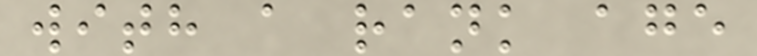with a rank age
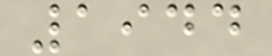1944
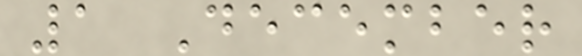1 December
